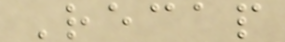Recap
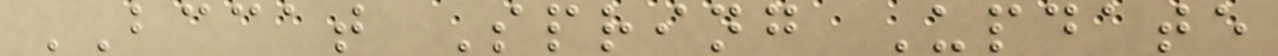BCCAT Spring Update
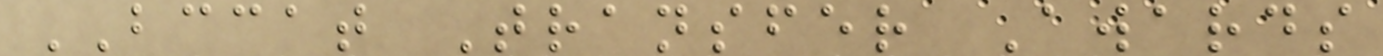BCCAT Transfer Awards
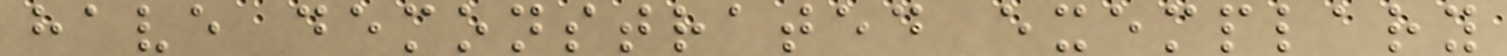have demonstrated exemplary
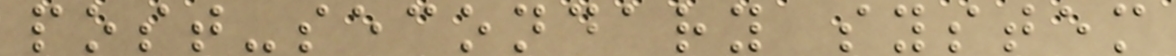post-secondary system
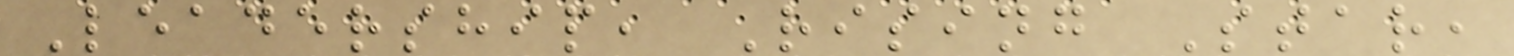Leadership, Rising Star,
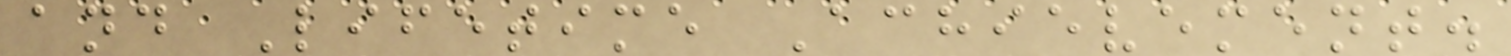and Lifetime Achievement.
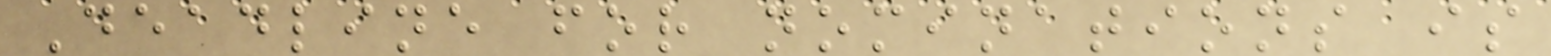Deadline for nominations is
